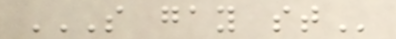S GAY ST
